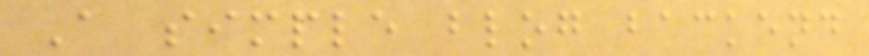A simple blog backend
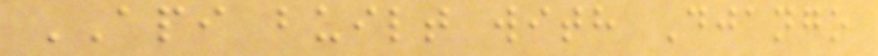API built with Django
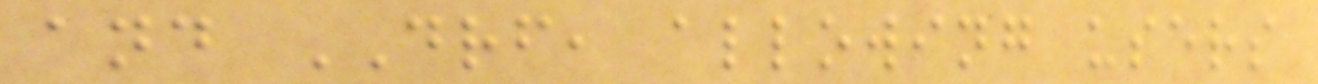and DRF, allowing users
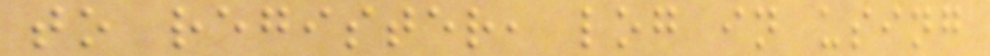to register, log in using
